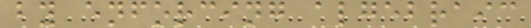by enforcing algebraic
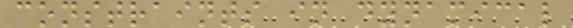constraints in dynamical
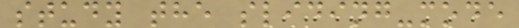study the sliding-mode
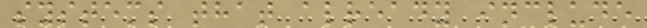systems that already include
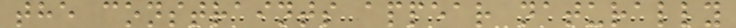the constraints appear naturally
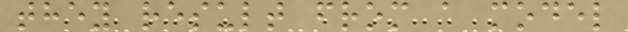they result from a model
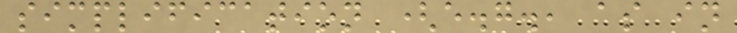simplification (e.g., as in
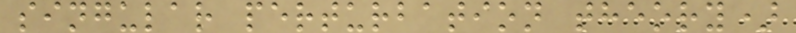singular perturbation theory)
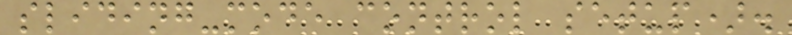sliding-mode control setup).
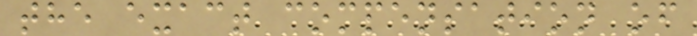the exact compensation of
